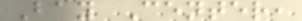Bay Center,
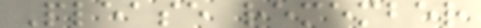Please remember
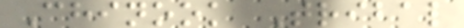Chinook Tribal
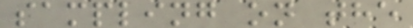sampling on the
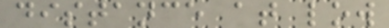distance at low
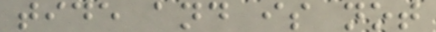tide and is not
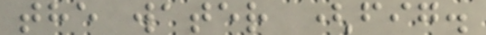the water (fig.
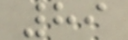89
